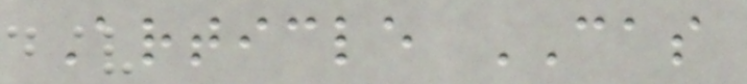Article CAS
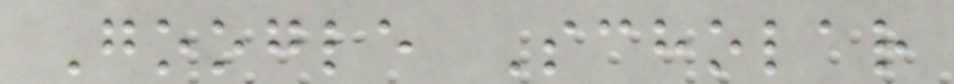Google Scholar
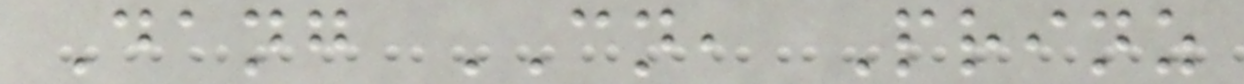Dang CN, Prinz
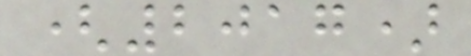(2017)
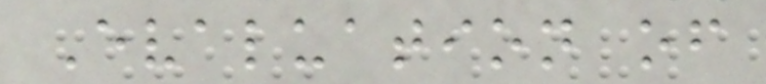Evaluation of
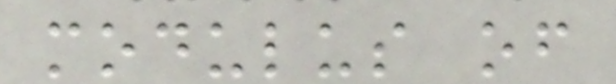modulus of
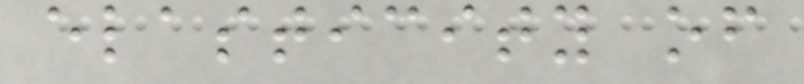elasticity of
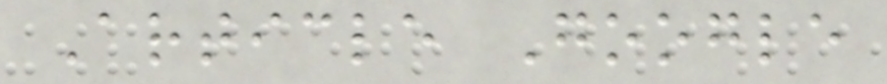Article Google
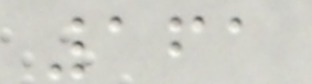161
